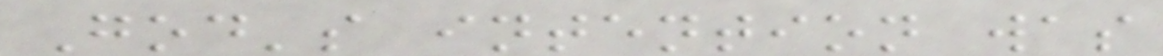God's intention was
